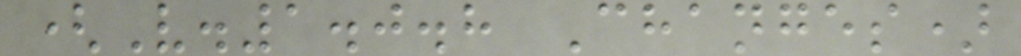(V.1.0.8 Changes)
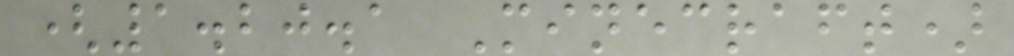(1.20.1 Minecraft)
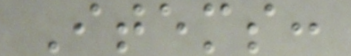Items:
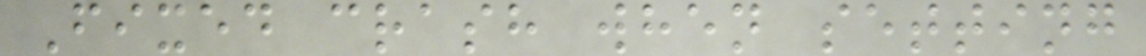Fixed crash when setting
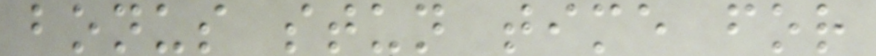bonus stun time for
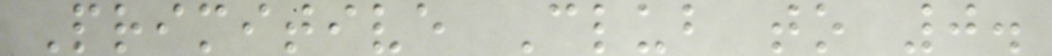Primitive Club to 0.
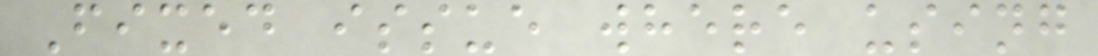Fixed issue where using
